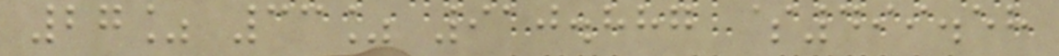27% 33% 910.887 $499.58
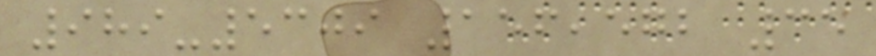989-5309 156,572 35
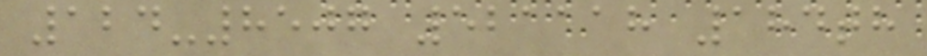124-8507 521118 184th
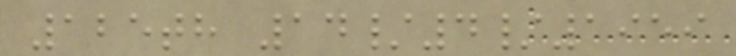125th 14/4/1959
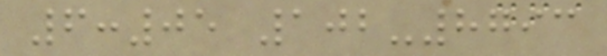6:05 102-8793
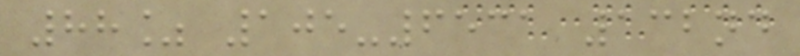88% 105-6531 132nd
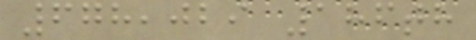678,029 186th
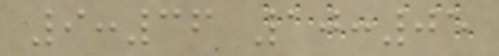9:36 10:05
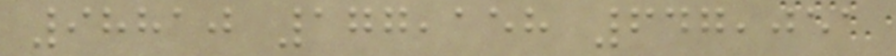98810 177,158 647,051
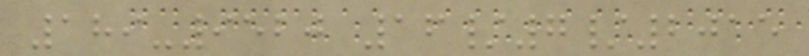189-9520 16/7/2015
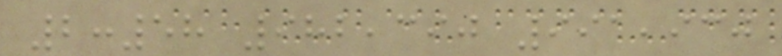2:58 982,390 991,930
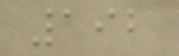192
